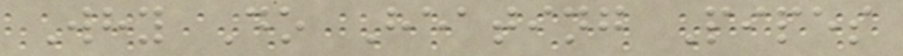Why Do Heating Pipes
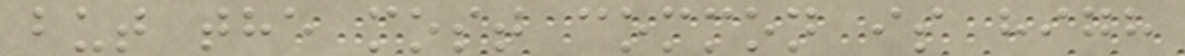but the most common is high
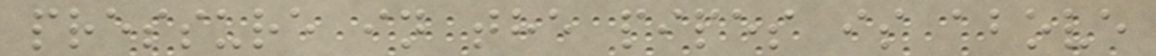pressure in the pipes is above
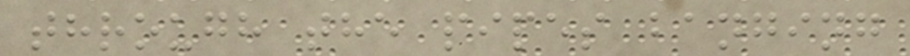through the pipes banging
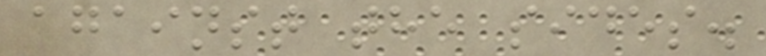against the sides.
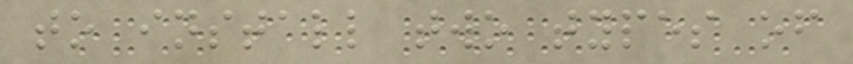to install two types of
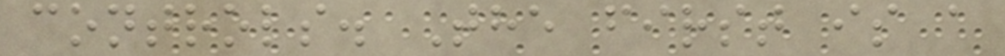controls. The first is a
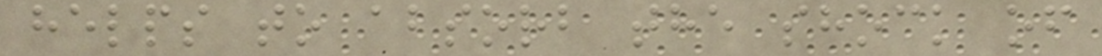helps to absorb the shock of
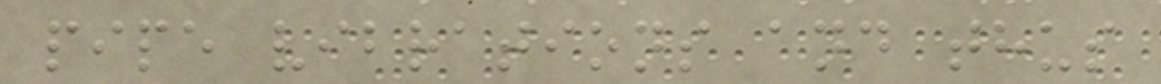pipe vibrations and thus
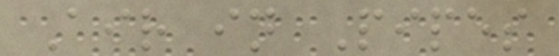Air in Pipes
